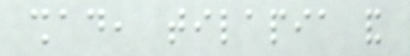shad, tilapia and
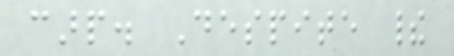carp. Despite their
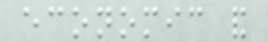economic and
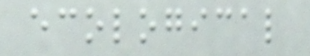ecological
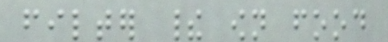filter their own food
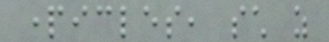particles, such as
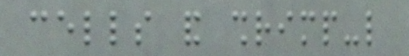cells and shrimp-like
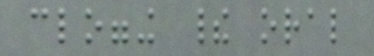clogging their oral
